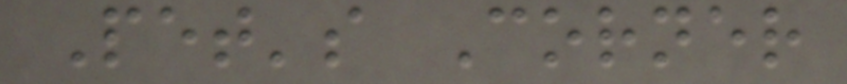Pet's Corner
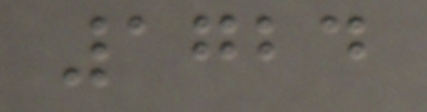1724
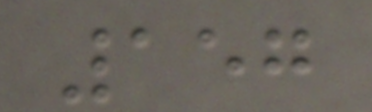157
